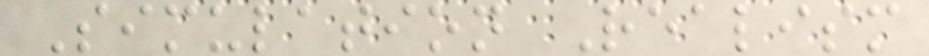Simulation Realism
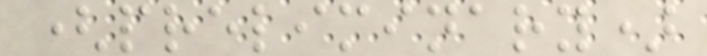(preliminary)
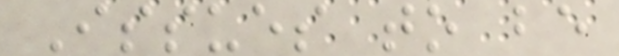Issues to be
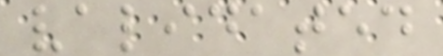validated
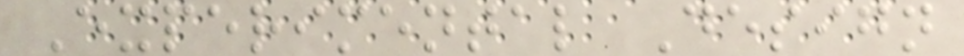Experimental Design
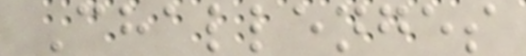Challenges
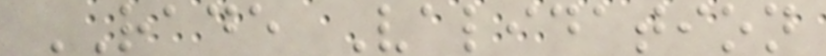RADE Validation
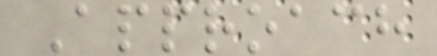Approach
